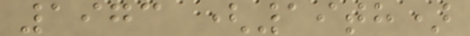1973 (19th)
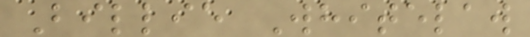Billie Whitelaw
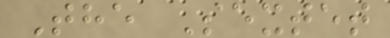The Sextet
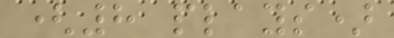(8 plays)
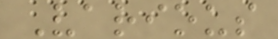Various
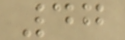47
